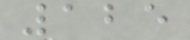125
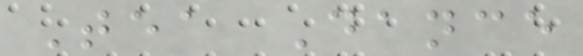Tea Dance
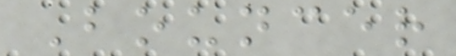Bouncer
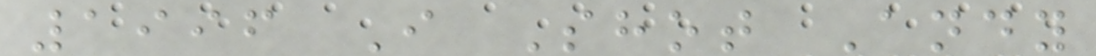1996 I Shot Andy
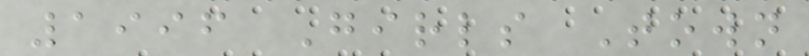1996 Girls Town
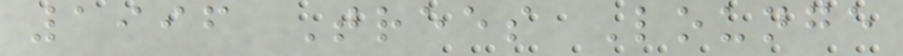1996 Trees Lounge
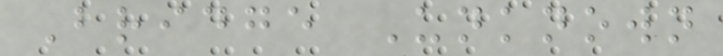Bridge Unknown
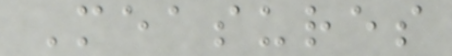Measures
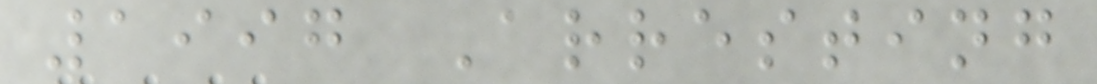1997 Arresting
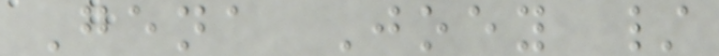Gena Joey /
